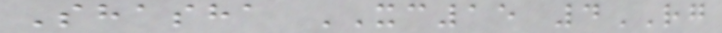Shasha XC15 4RG
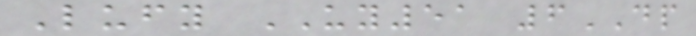Lufy UY51 6DP
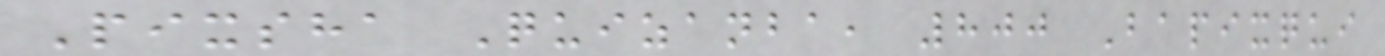Pixsha Quizanba, 800 Bapixqui
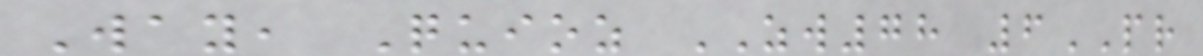Way, Quioz ZW78 6PR
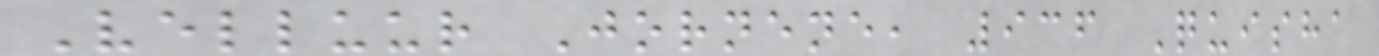Velluur Jornene, 936 Quisha
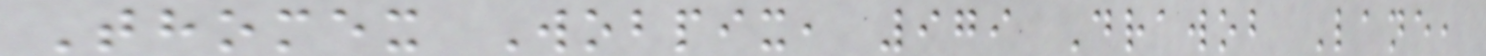Thomex Wobpix, 979 Drawob Lane,
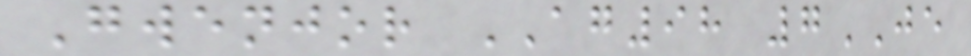Gwenjor AG98 7JE
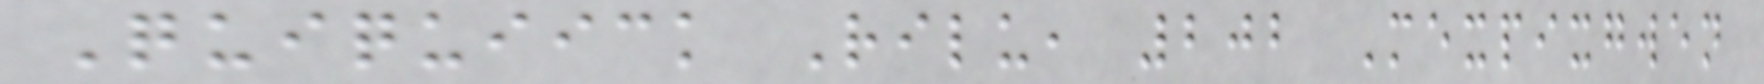Quiquiick Rilu, 202 Mexpixgwen
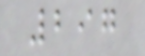297
